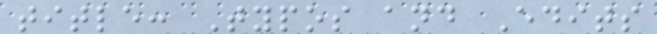title: Typos and Edits
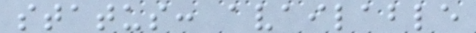status: available
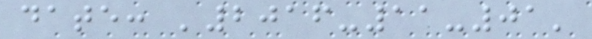date: '2016-11-01'
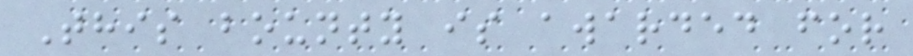This bounty is awarded for
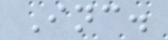Inc.
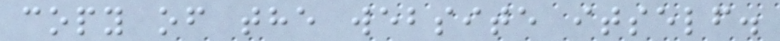copy of the website itself.
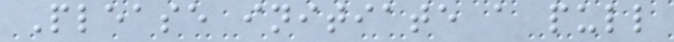Please initiate a pull
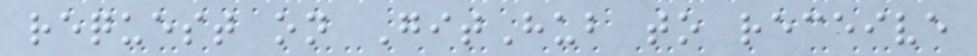request on GitHub to receive
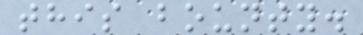this bounty.
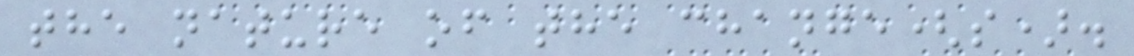the nature of the change(s).
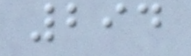294
